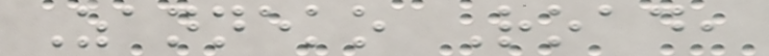Zanneko Road,
